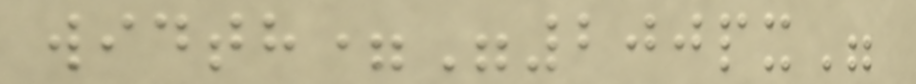width="200px"
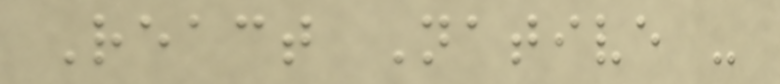React Native -
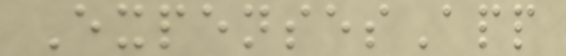ExpensesApp
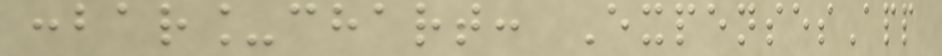:bar_chart: ExpensesApp
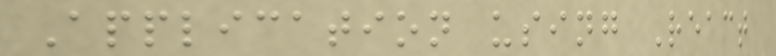Application using React
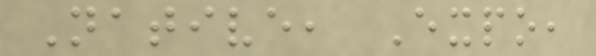Native, Expo,
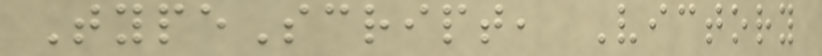TypeScript, Victory
